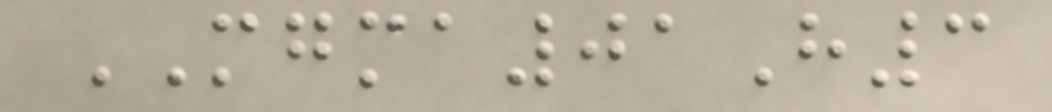MGMA01H3
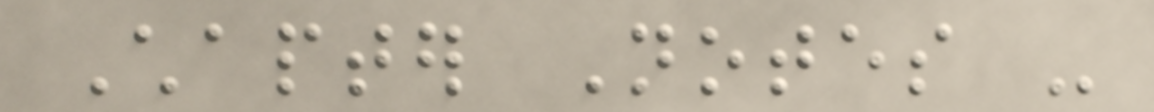Chapter Notes -
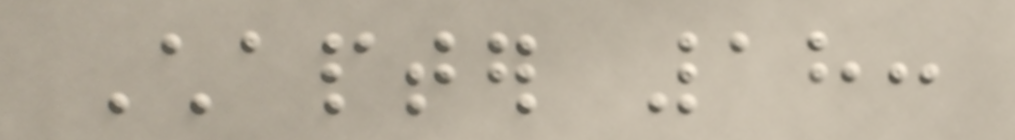Chapter 18:
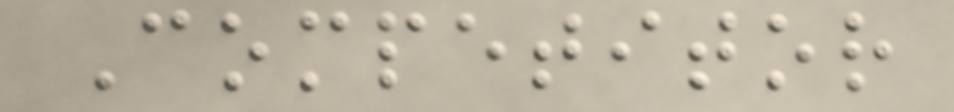Competitor
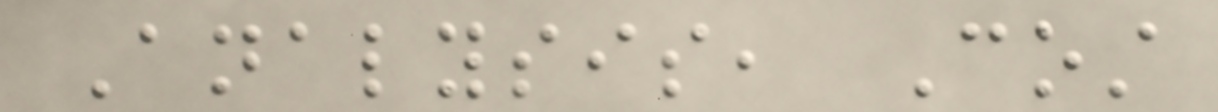Analysis, Cost
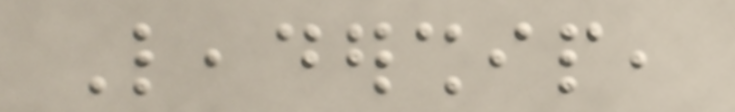Leadership,
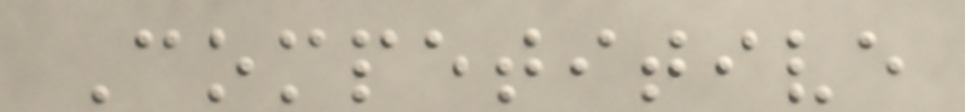Competitive
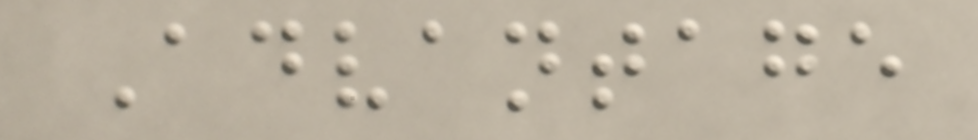Advantage
